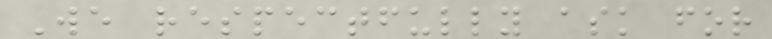We respectfully ask for
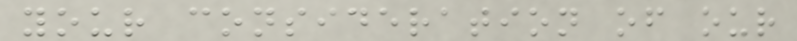your consideration of our
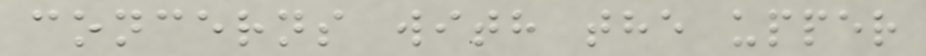concerns with the upper
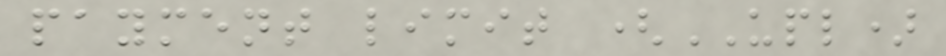payment limit (UPL)
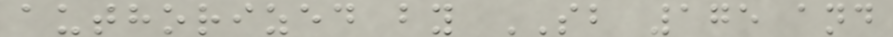authorized by SB 175 and
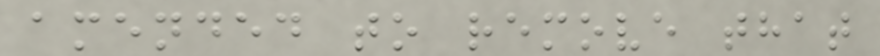amended to remove that
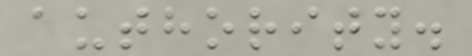authority.
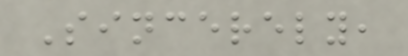Sincerely,
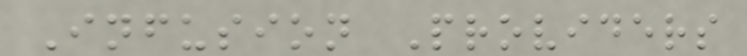Infusion Providers
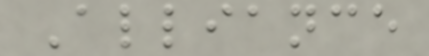Alliance
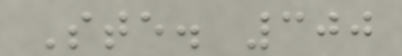Ste. 300
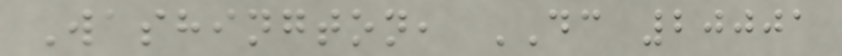Washington, DC 20001
